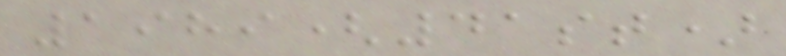1989(41st)
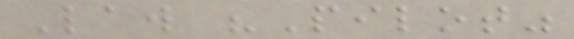Law "Pilot"
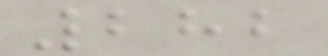282
